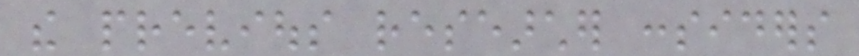the previous researcher considers
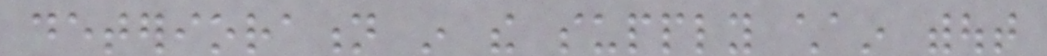deterioration in the supply chain without
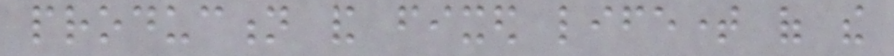production and fixed lifetime of the
